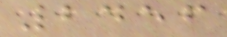2456
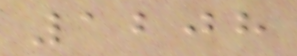1208
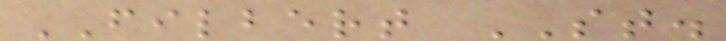FILBERT ST.
